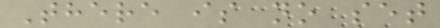There is no set
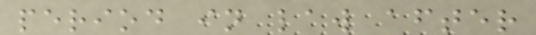period in law after
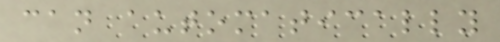can automatically
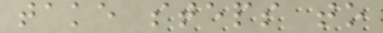take steps to
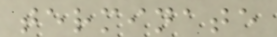terminate
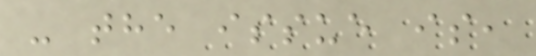- the issue is,
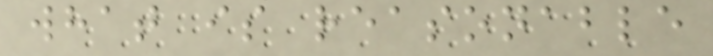what is reasonable
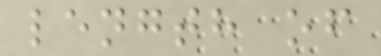length of
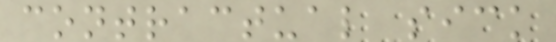contractual sick
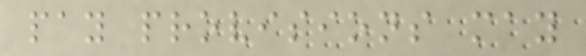pay provisions may
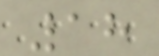18
